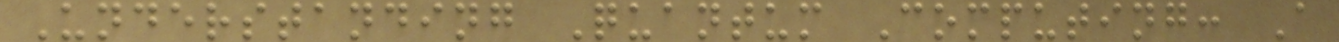Understanding Quantum Computing: A
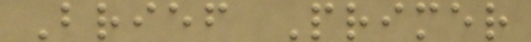Brief Primer
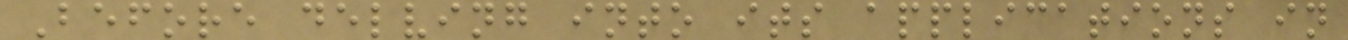Before delving into its applications in
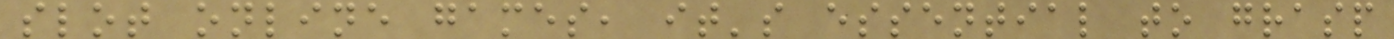slot online games, it's essential to grasp
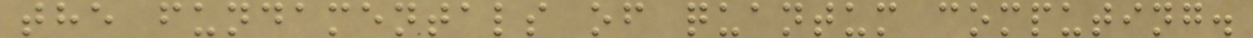the fundamentals of quantum computing.
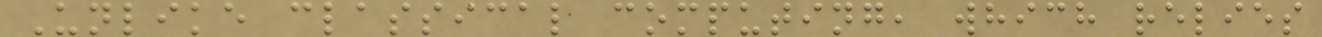Unlike classical computing, which relies
